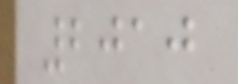2010
